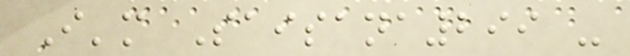I'm Saisana299 -
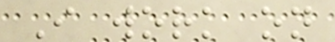I work on
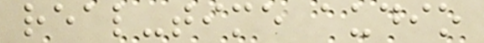real-time audio
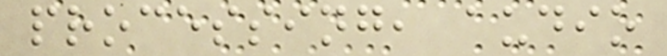processing, audio
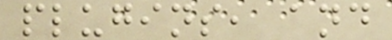plugins, and
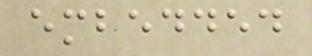embedded
